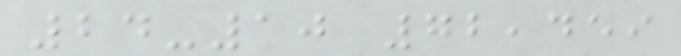24-10 72,459
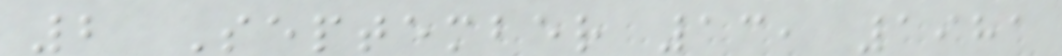2 September 13, 1981
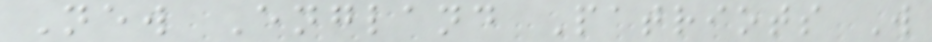New England Patriots W
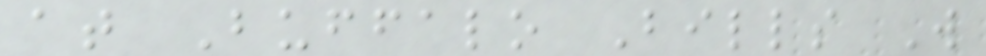at Buffalo Bills W
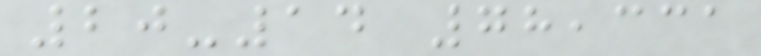20-14 78,331
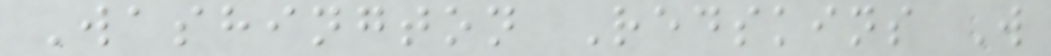Washington Redskins W
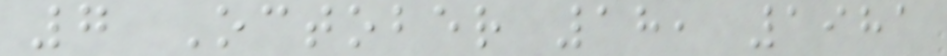7 October 18, 1981
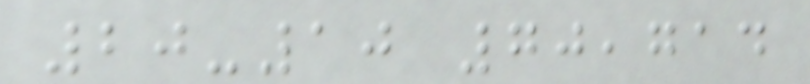20-10 70,714
